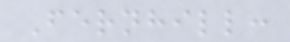Fernhill:
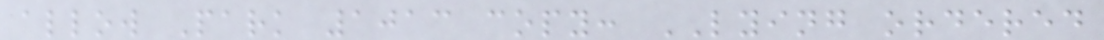allow Park 1013 copy: LYING ordered
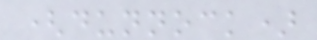(dunnock)
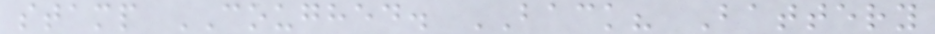stamp COUGHED. BACK? Battery
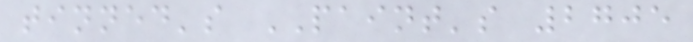tinned's PAINT's 2705
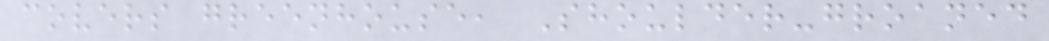covers greenhouse, Shoulder-groaned
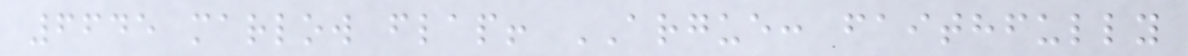6645 marlow flap! ARGUE: faithfully
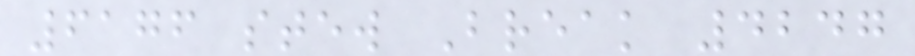6176 stew Break 4247
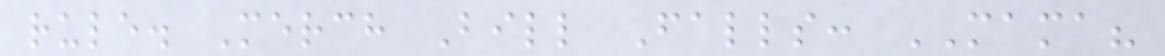rule. Merch Bill Falls: MAMA?
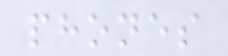phones
